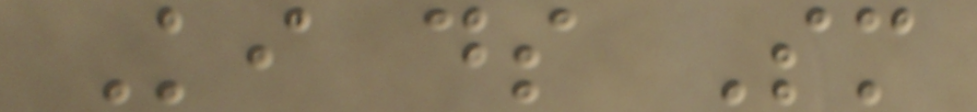Ki ds Sm
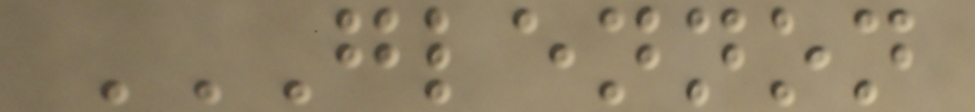GLENNON
